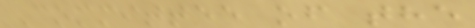Committee of the
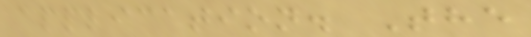application. The
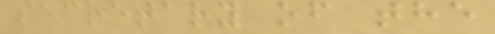secretary of the
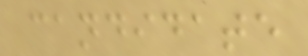candidate
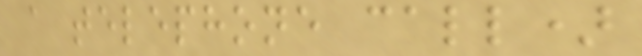a telephone call)
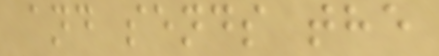and sends the
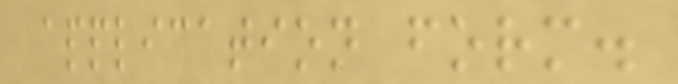application form.
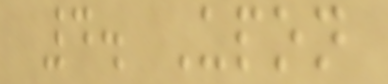4. Upon
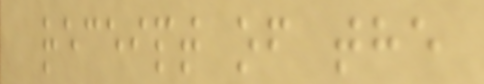receipt of the
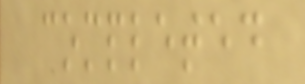completed
